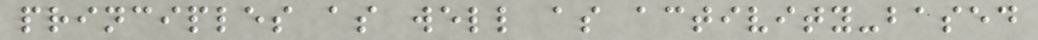principles as well as activity-based
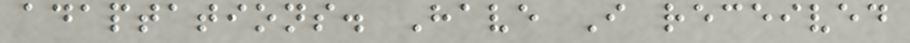adaptations. Have I received
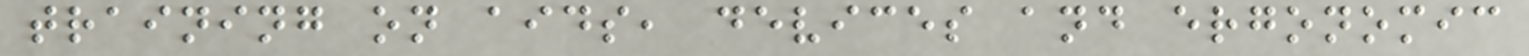training on aids, devices and ergonomic
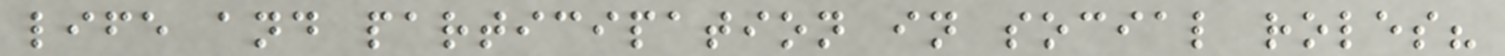life and participation in social roles?
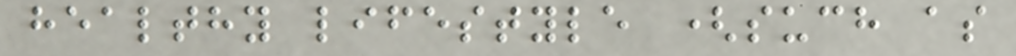healthy lifestyle (such as
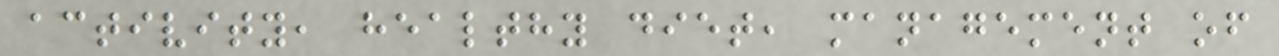activity, healthy diet, management of
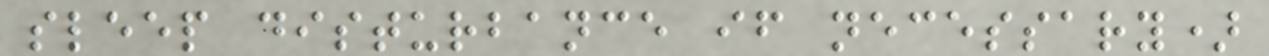sleep disturbance if necessary)
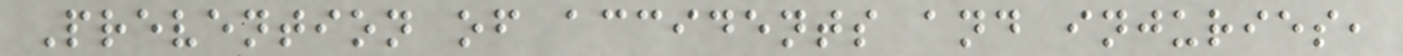Prevention of accidents and injuries,
